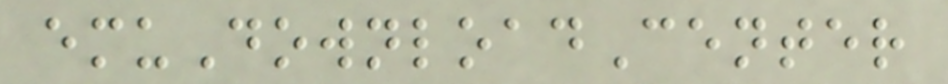emuDownloadCenter
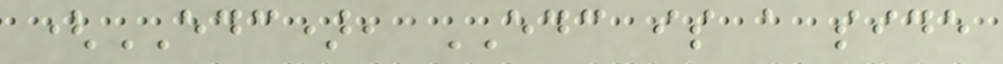(EDC), EDC is a side
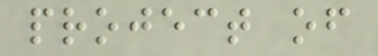project of
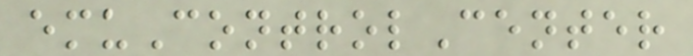emuControlCenter
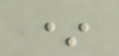*
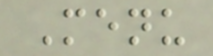Menu
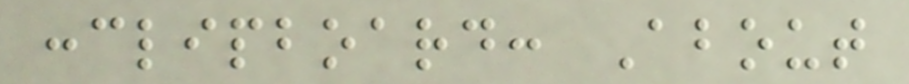:clipboard: About
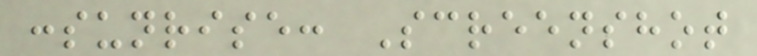:sunrise: Screenshot
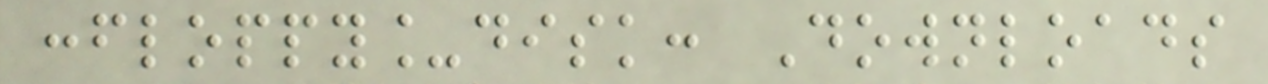:floppy_disk: Downloads
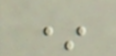*
